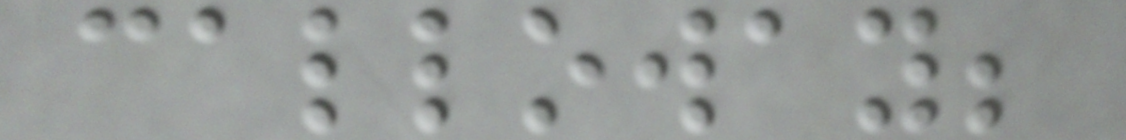calloway;
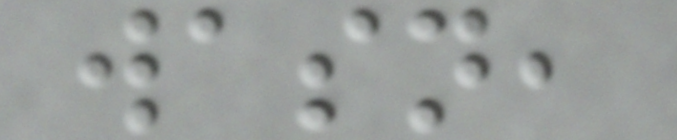wasn,
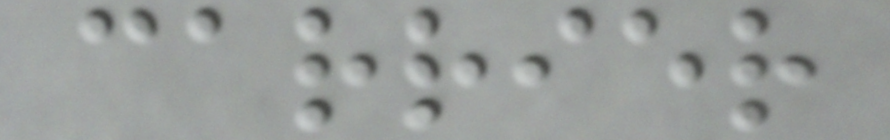carrier
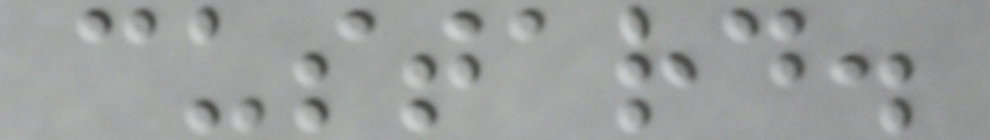custard.
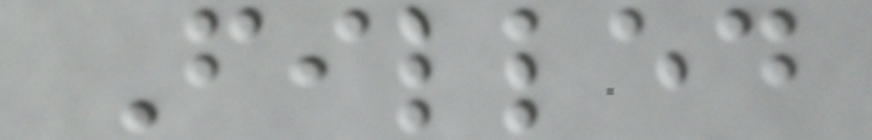Filled
